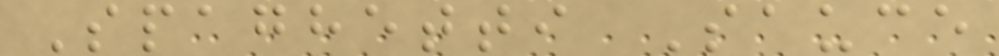Spaghetti Sauce
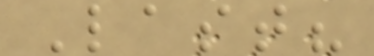Last?
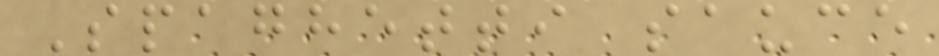Spaghetti sauce
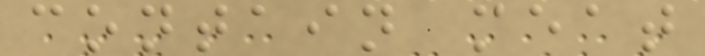contain meat
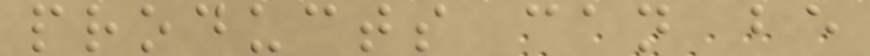products can be
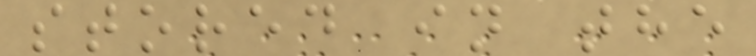stored in the
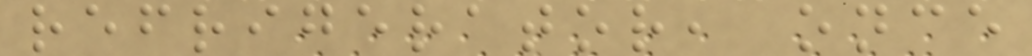refrigerator, once
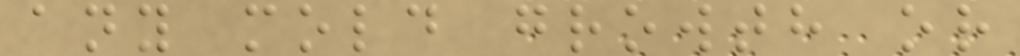any mold growth or
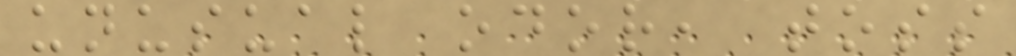unusual odor, toss
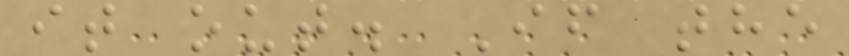it out. If the
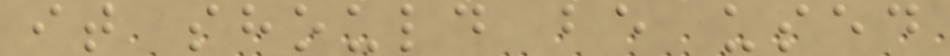it should be used
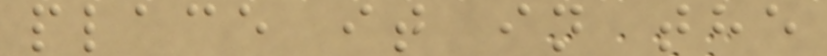place it in the
